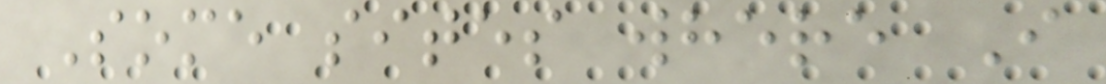Some sites where I
